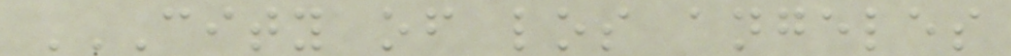CITY OF LOS ANGELES
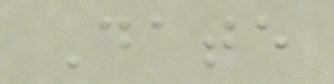Date
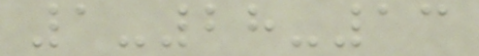1-28-13
